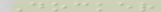Docker
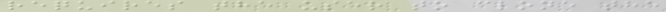requires the user to clone the
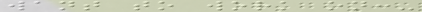want to work on:-
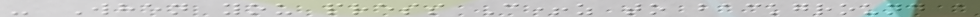- When you press C+z to background a
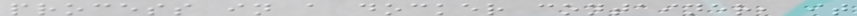process in a docker container, it
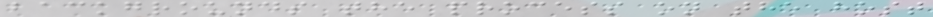backgrounds the process on the host
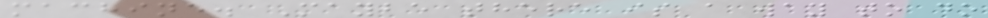machine. Maybe there is a way to do
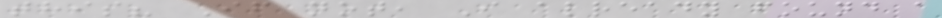this? If not, I already found a
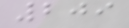209
